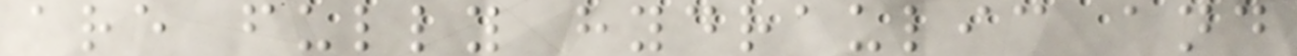are fully hydraulic and
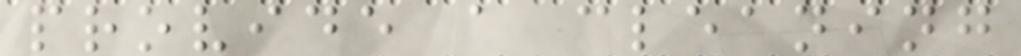provide a cleaning
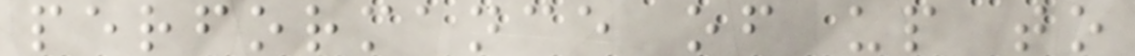performance of up to
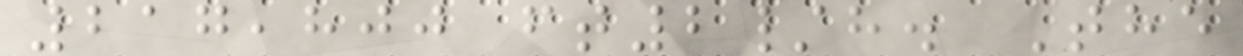217,800 ft2/h. The
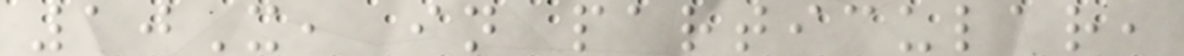10X, in particular,
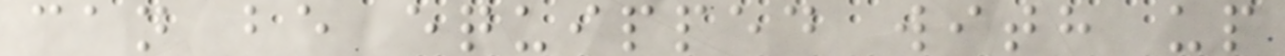can be equipped with up
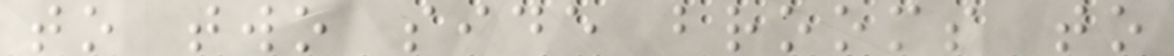to two side brooms to
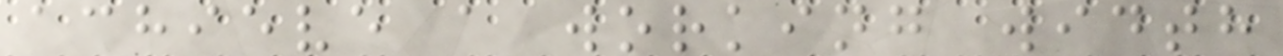achieve a working width
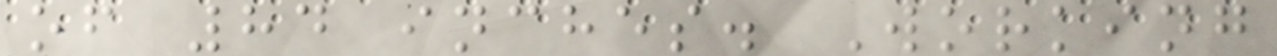of 84 inches. Working
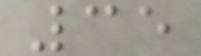35
